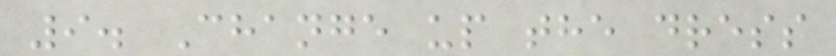9. Change up the dress
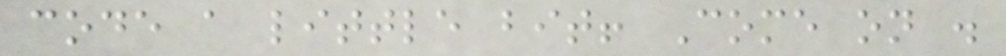code a little bit! Come on .
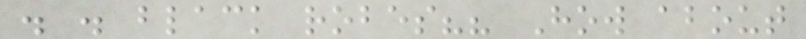. . black robes?? How about
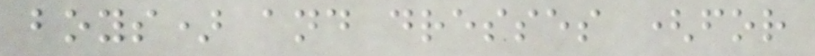boys) and dresses (for
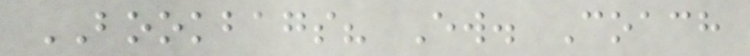BOOKBAGS? Ew. Coach
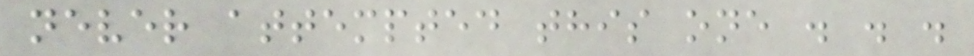never attempted this one . . .
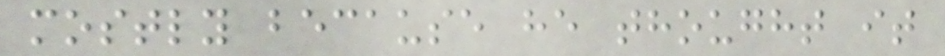mostly because he thought it
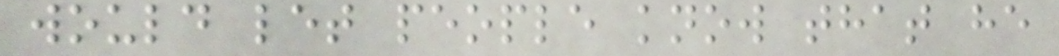would let people know that he
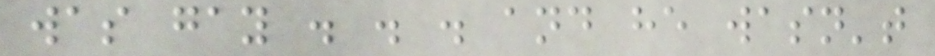was gay . . . and he wasn't
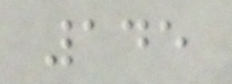145
